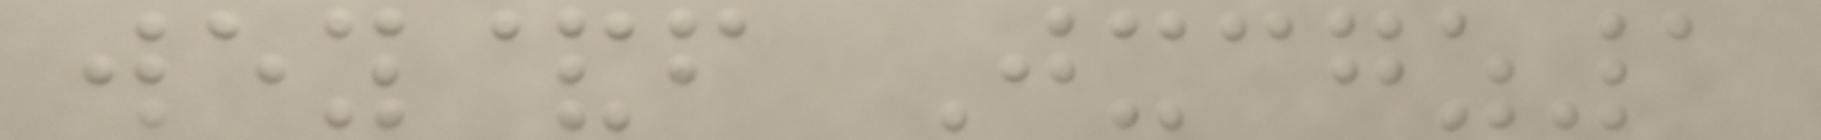wey&f Jxcgz1
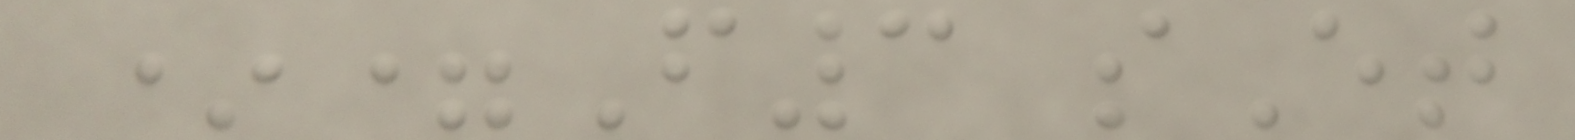*=F3 sEt
